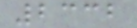2332
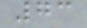73
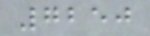7250
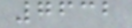7632
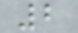2
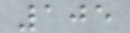105
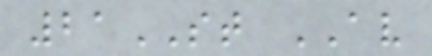21ST AV
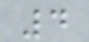4
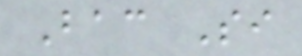Bac Si
